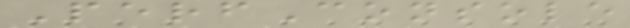PerfConsole
